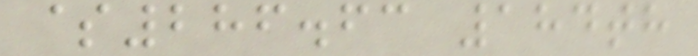$286.63 184th
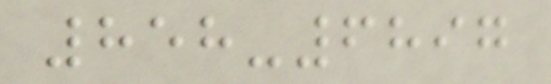858-6897
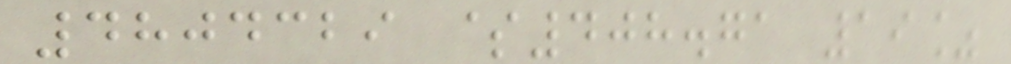4804329 $408.71 19%
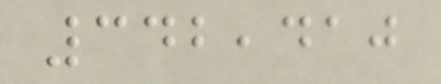342,410
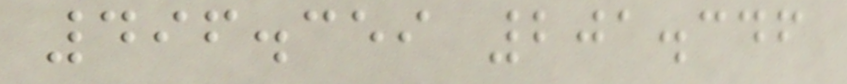496.359 201.346
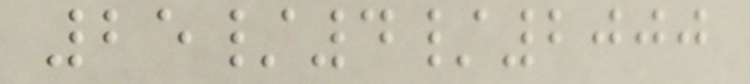25/4/2000
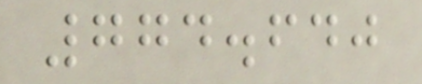774.640
